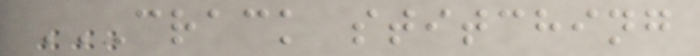CRACK STITCHING
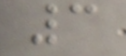3
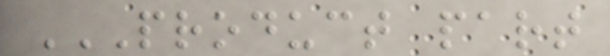PRODUCT PART
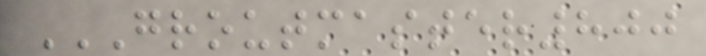GROUTMASTER800
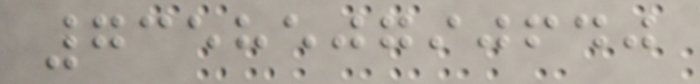735850790640
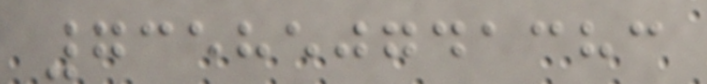735850741383
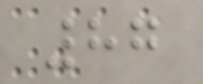87
